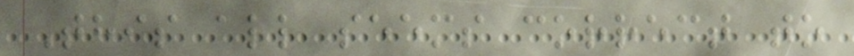This all seems correct to
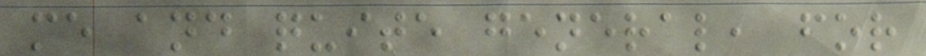me and quite general, for
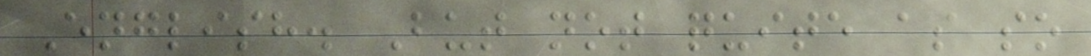English. But not quite as so
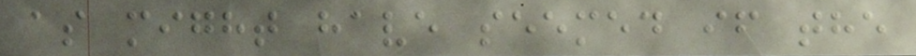as might have seemed if the
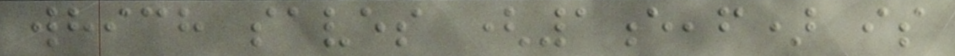which saves (1e,f) is
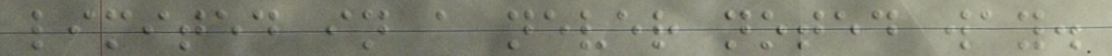limited in a never noted way.
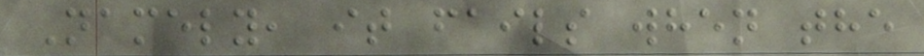Namely, it fails when the
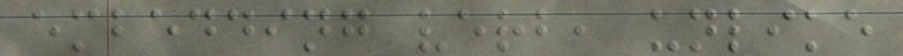embedding verb, unlike
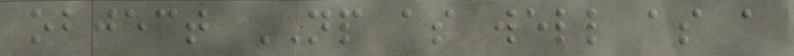object NP as well as a
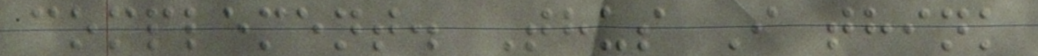complement. Thus I think
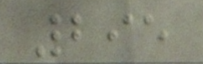295
